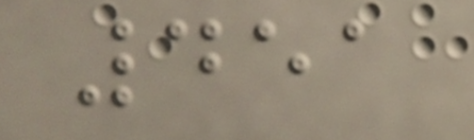451
